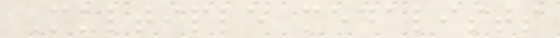Multiple medalists
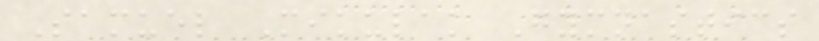Samuel Mikulak Gymnastics
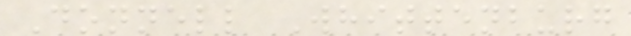Donnell Whittenburg
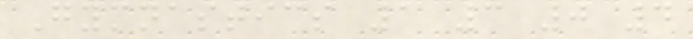Gymnastics 1 3 0 4
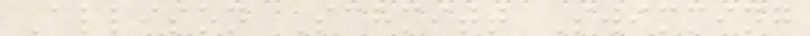Allison Schmitt Swimming
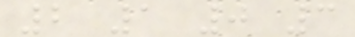2 1 0 3
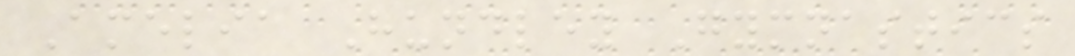Amelia Hundley Gymnastics
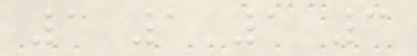1 1 1 3
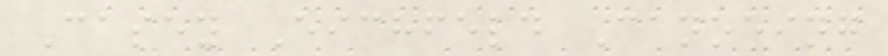Casey Eichfeld Canoeing
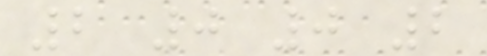2 0 0 2
